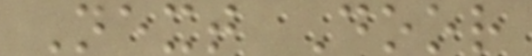Next Door
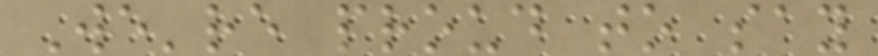We're proud to say
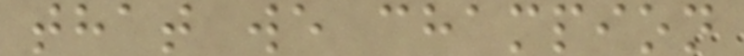that we champion
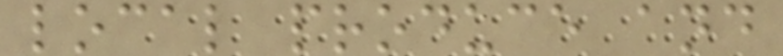local produce and
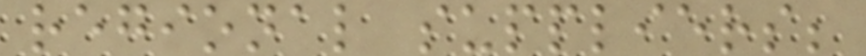regional suppliers;
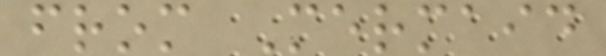from Mermaid
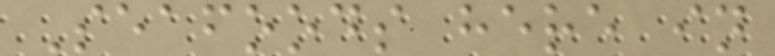Seafoods here in
